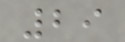29
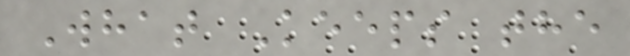What Keeps the
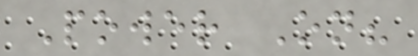Power On?
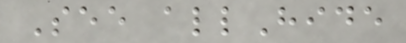See allHide
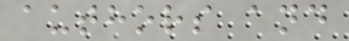authors and
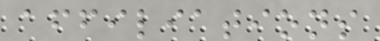affiliations
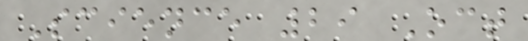Science 29 Oct
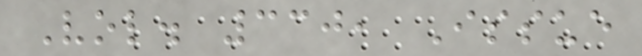Vol. 330, Issue
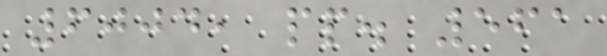6004, pp. 561
